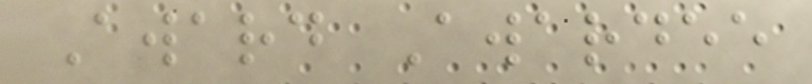Award Awardee
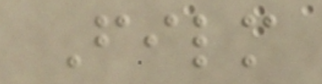Film
